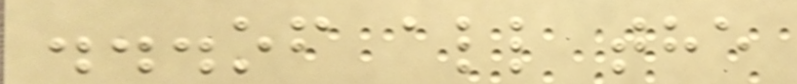...of all the
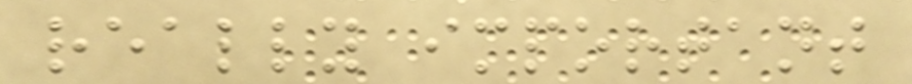really important
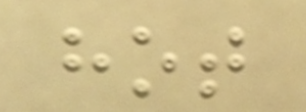hot
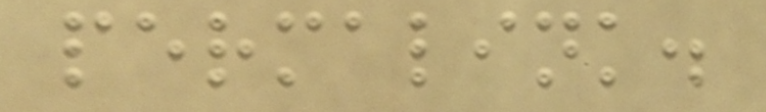permalink.
